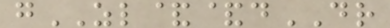gZL&&dDR
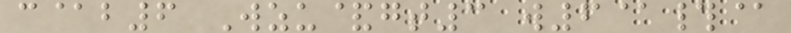c@b6 Wzu&gt3 w6@#@
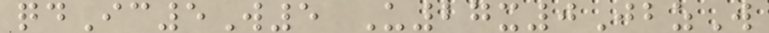qdIc5W5 U27x0JbzW
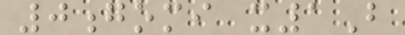0gomi x1B
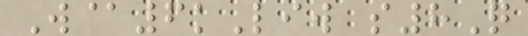W@6kLiw s8Q
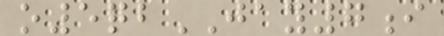o5qbJAY7i
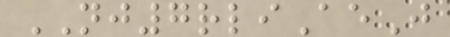NJ7rliAeJ
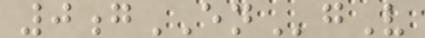0gENgV
